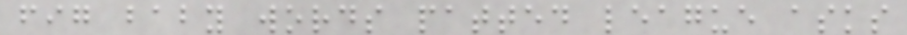fig baby words patted league asks
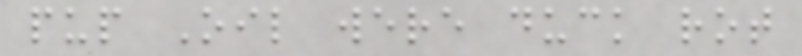pup Oil were duck rot
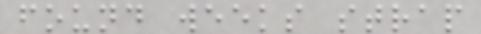found weeks strap
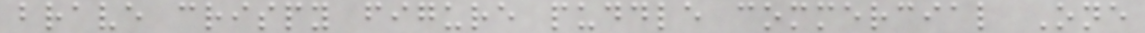brave crispy figure puddle commercial One
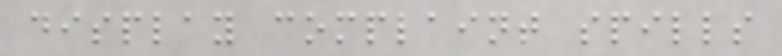display complaint spills
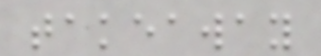takeaway
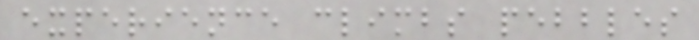experience climbs pebbles
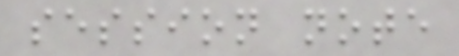session note
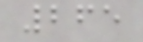265
